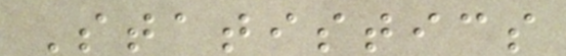Statistics
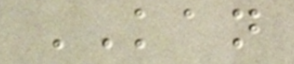KAN
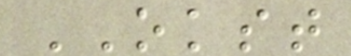OKST
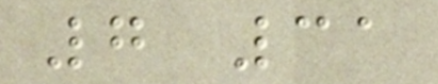7 31
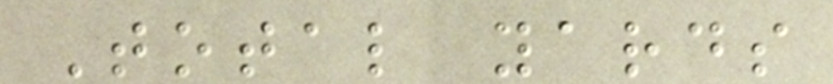Total yards
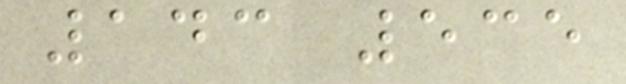143 535
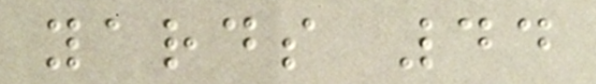yards 44
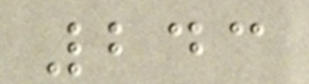243
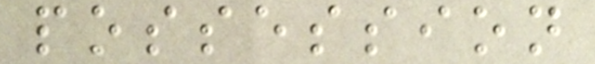possession
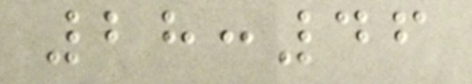28:46
